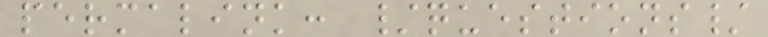permalink: /questions/
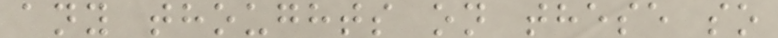any thoughts on these so
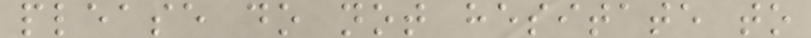please do not hesitate to
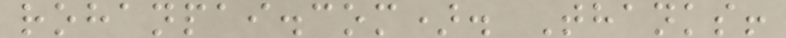rohanpai.com). Thanks!
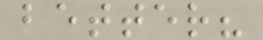better?
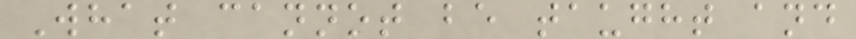What cannot be taught and
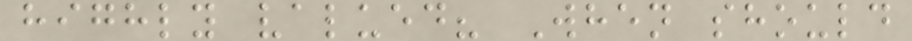highly valued? When should
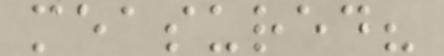measured?
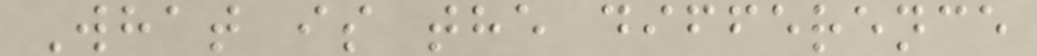What is the difference
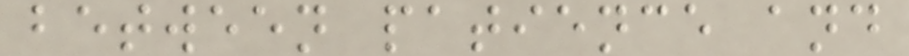between patience and
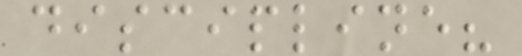discipline?
